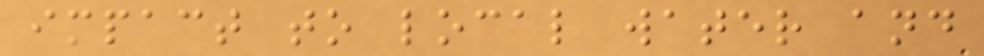impact to local water and
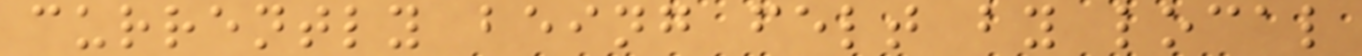currently being felt by local
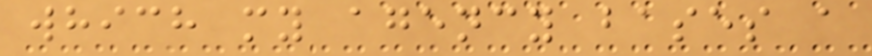which my agency bases a
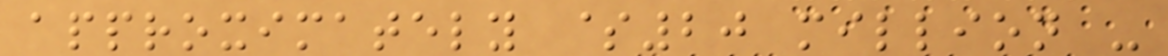approximately $20 million -
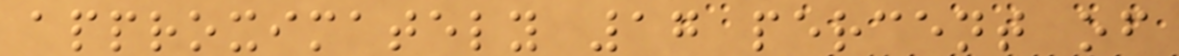approximately 17 percent of
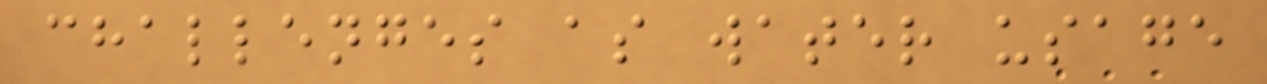challenges as water usage
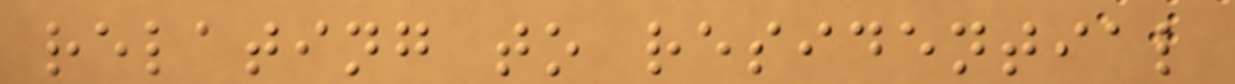relating to residential
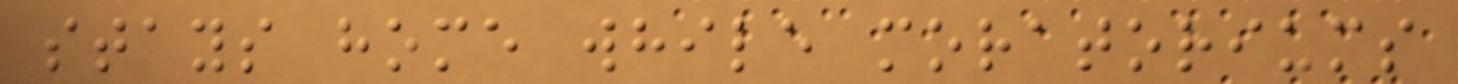stays home while moratoriums
